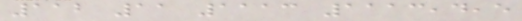112 11 1113 1113,4,5
